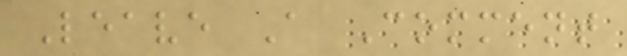Leave A Comment
